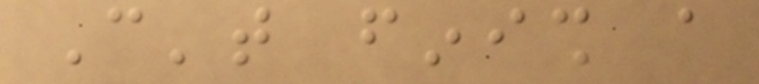Can't finish a
